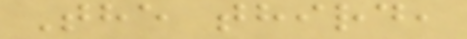The third,
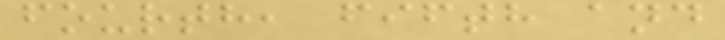fourth, fifth and
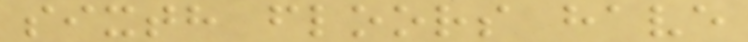sixth floors have
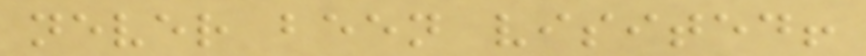never been visited!
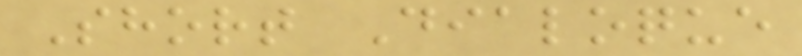Short Dialoque
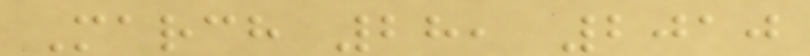March 28, 2010
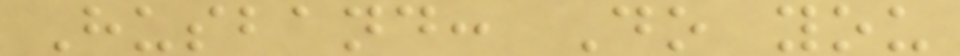Husband: Do you
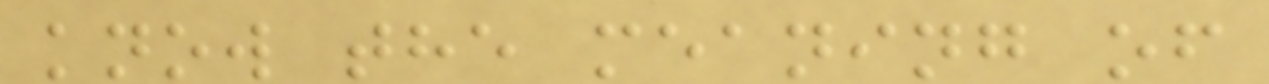know the meaning of
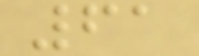61
